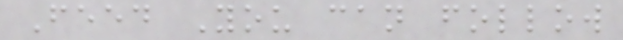Feed You can follow
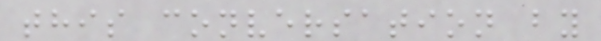this conversation by
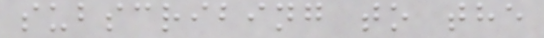subscribing to the
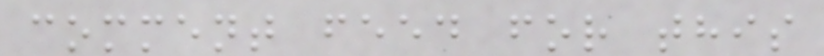comment feed for this
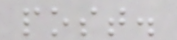post.
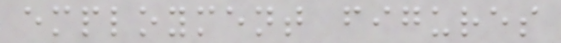employment figures
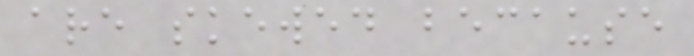are skewed because
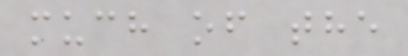much of the
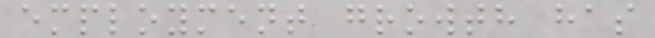employment growth has
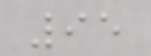95
